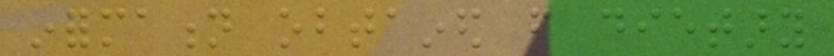information obtained from dietary
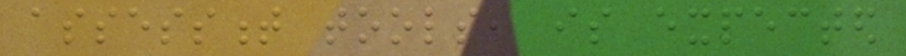assessment tools, is expected
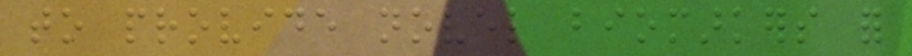to provide novel biomarkers for
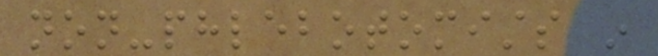non-phlebotomists in
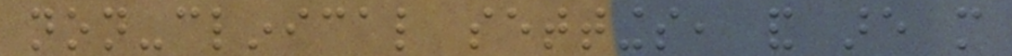non-clinical settings, and are more
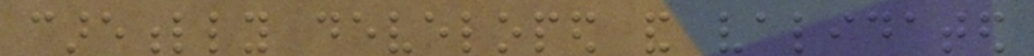carefully developed and validated
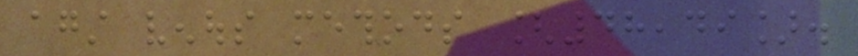against venous methods [48,49].
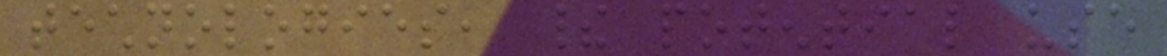technologies, their potential use
